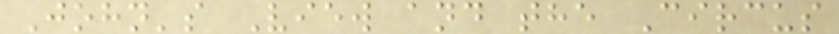John's View and the Circus
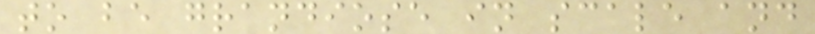to be grandiose in scale and
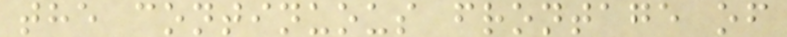the continuous frontage of
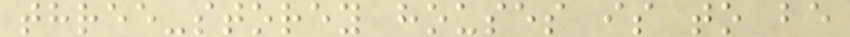three-storey houses is to be
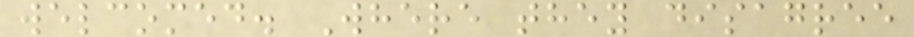welcomed. Where they disagree
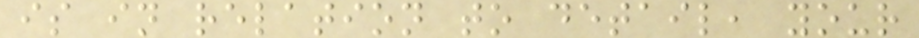is in relation to detail, your
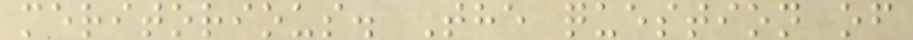meritorious. The question of
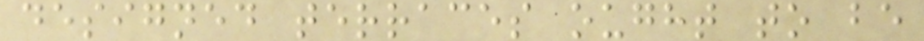designed terraces ought to be
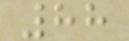88
